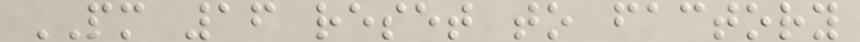PM 16 reset to factory
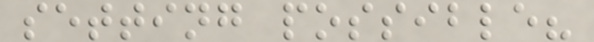setting possible?
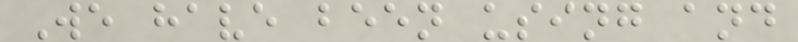We have been using and
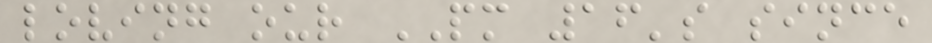loving our PM 16's since
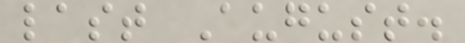last August.
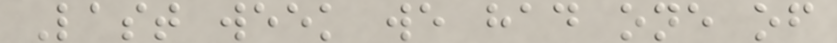Last week we had one of
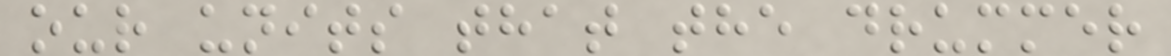our units that the drummer
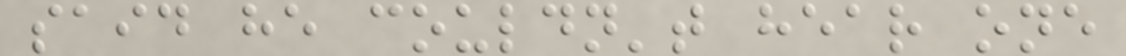said he couldn't hear one
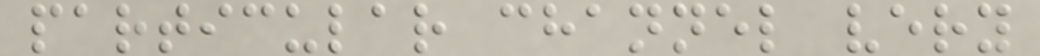particular channel very
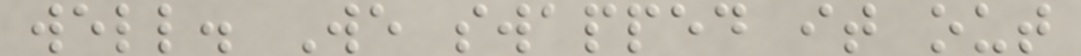well. We swapped it out
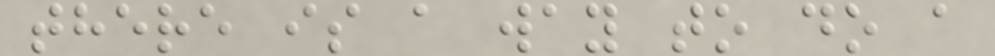there is a way to do a
